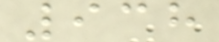938
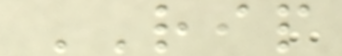RIP
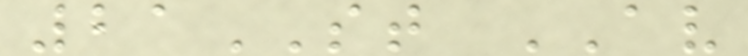21ST AV
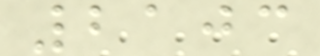2103
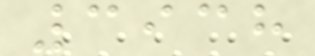3938
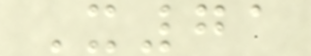X71
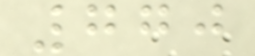770
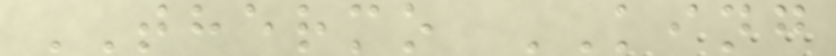THERMO KING
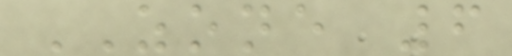ZONE 6
